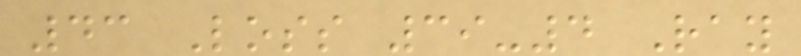43 Loss 39-4 Ray
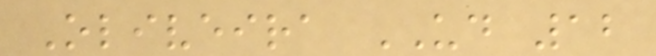Oliveira UD 12
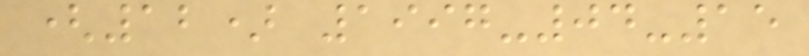(12) 1997-04-15
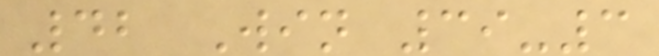42 Win 39-3
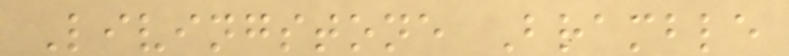Livingstone Bramble
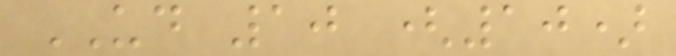UD 10 (10)
